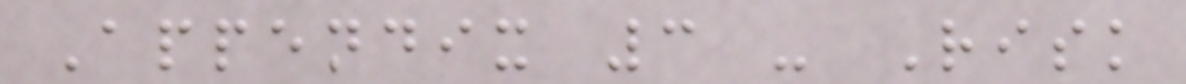Appendix 3 - Risk
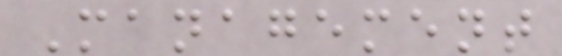Management
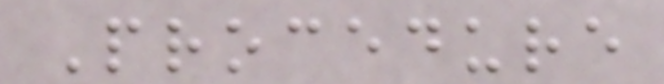Procedure
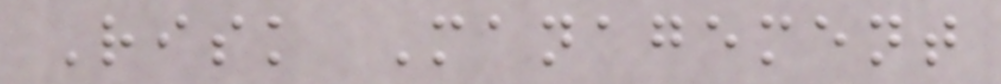Risk Management
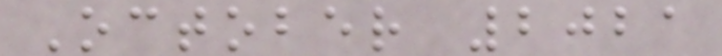October 2021
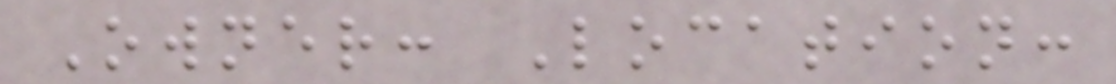Owner: Location:
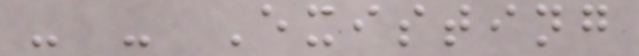- - Existing
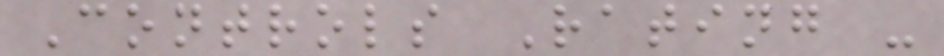Controls Rating -
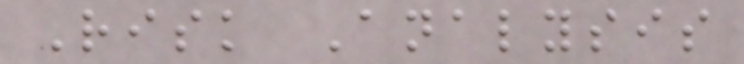Risk Analysis
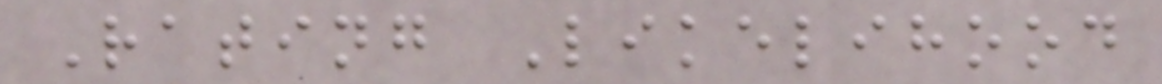Rating Likelihood
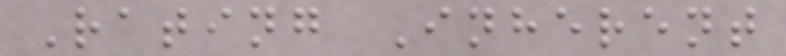Rating Inherent
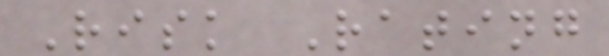Risk Rating
